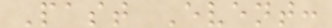Past Event:
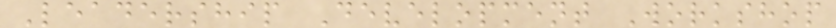Leadership Development Workshop
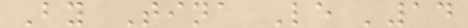By Tina Le '14
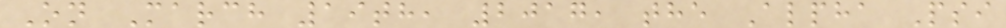On March 19th, 2017, the Alpha Psi
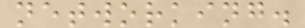networking.
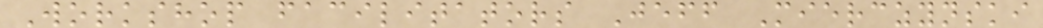Workshop facilitators Jeff Mierczynski
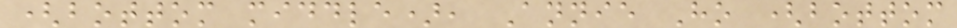(bottom middle), Annie Ho (bottom
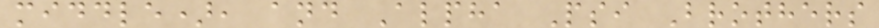middle), and Alpha Psi Brothers
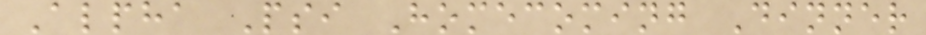Alpha Psi Homecoming Dinner
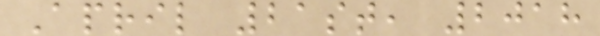April 21st, 2018
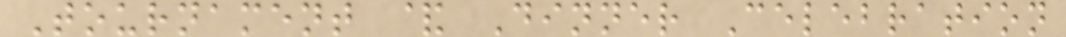Tournament & Dinner Celebration
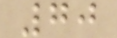70
